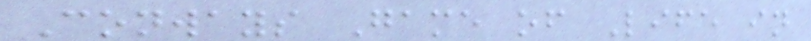Conways Game of Life in
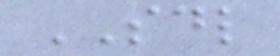SDL
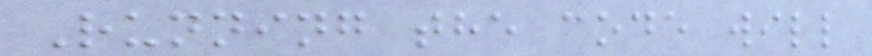Running the code will
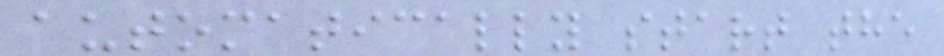automatically start the
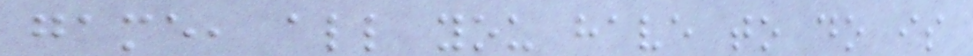game, all you have to do is
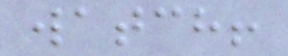watch!
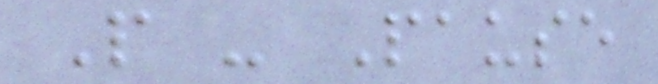P - Pause
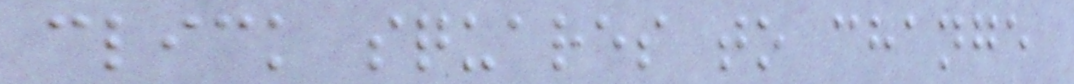click squares to change
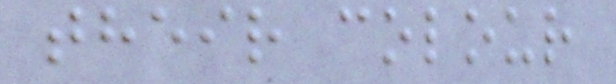their colour
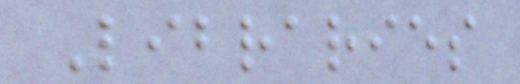Libraries
